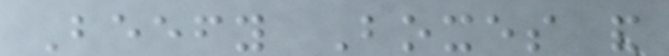Beefy Boxes and
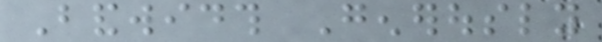Bandwidth Generously
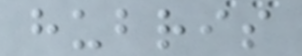hubris
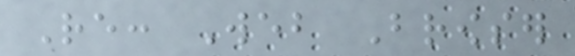Re: Web Browser
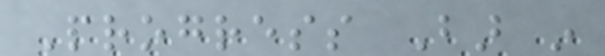Progress Bar in
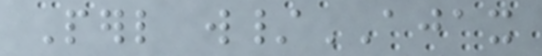Perl w/AJAX
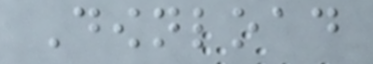Download
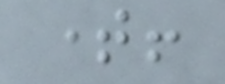time!
